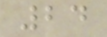24
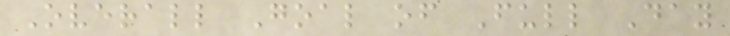Overall Goal of Full Day
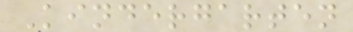Kindergarten
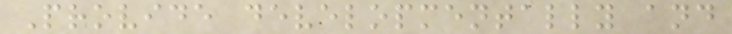Provide developmentally and
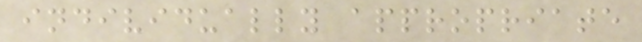individually appropriate
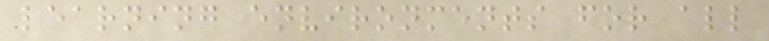learning environments for all
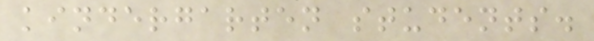kindergarten students.
